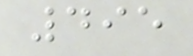495
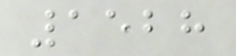1528
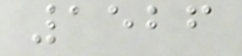1526
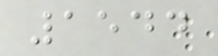1544
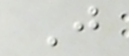J
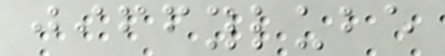jiffylube
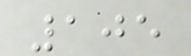105
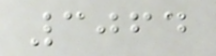3064
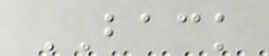BACK
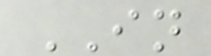IN
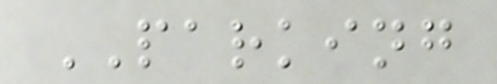PARKING
